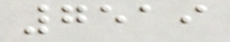7519
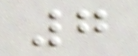7
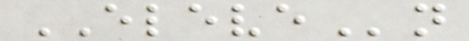ELEVEn
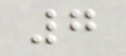7
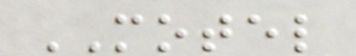MOTEL
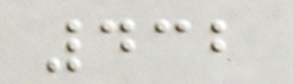432
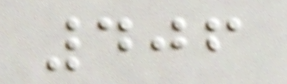406
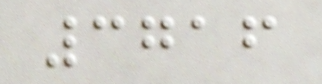3716
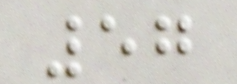57
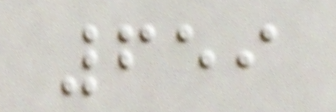659
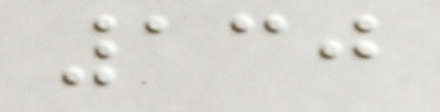130
